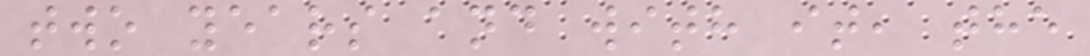two years and with it, the
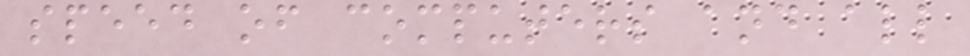speed of computers and all
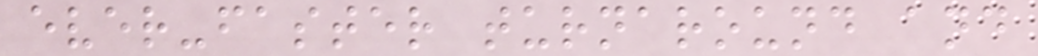ever-faster turnaround and
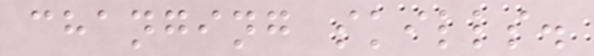changing skills.
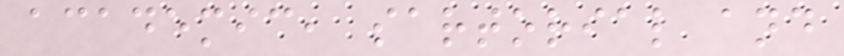academic, sartorial and
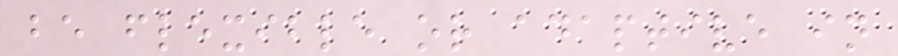be flexible or adaptive in
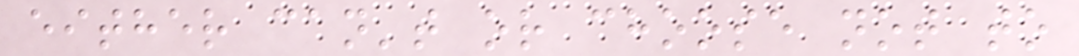either can't or choose not to
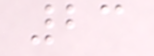23
